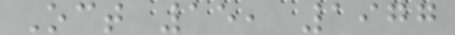Oct 15, 1977
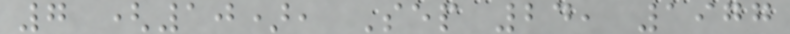7 (10), Sep 24, 1977
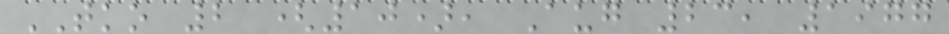TKO 2 (10), Aug 23, 1977
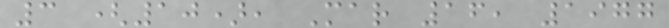3 (10), Mar 16, 1977
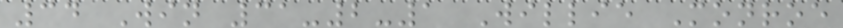34 Win 31-2-1 Willie Monroe
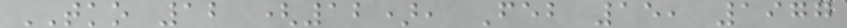TKO 12 (12), Feb 15, 1977
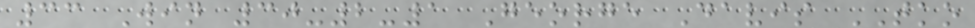33 Win 30-2-1 George Davis TKO
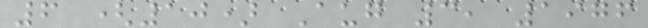6 (10) Aug 3, 1976
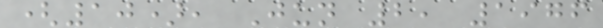(10), Jun 2, 1976
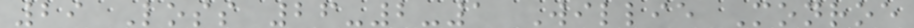29 Loss 26-2-1 Willie Monroe
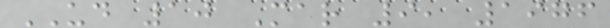UD 10 Mar 9, 1976
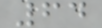64
